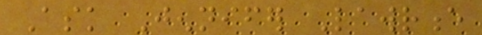Ask Jennifer Lawrence
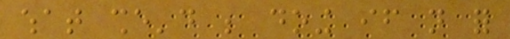what she'd be doing if not for
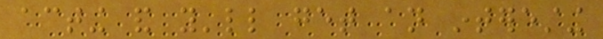acting and you'll get an interesting
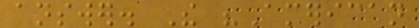answer. The "American
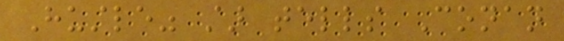Hustle" star tells Conan
